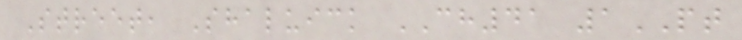Street, Shaluick CH41 1PT
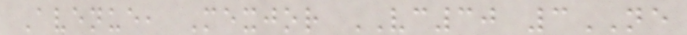Avenue, Mexjor VC30 3NE
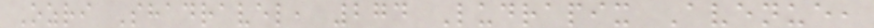Ozri Shadravel, 274 Ludrapix Avenue,
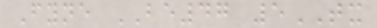Fyne BE47 5TX
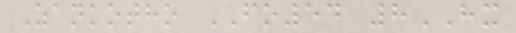Zankotho FO54 8HX
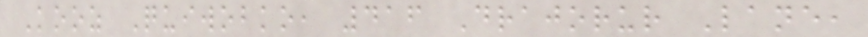Kooz Quiwobko, 416 Drajorur Lane,
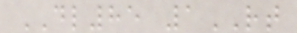DL85 1RT
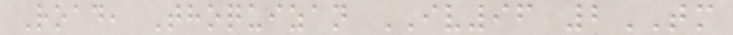Road, Thoquizan IV96 2TM
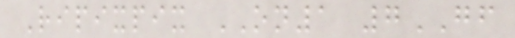Ripixpix ON1 7GF
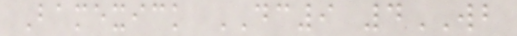Bamexick DC9 4WB
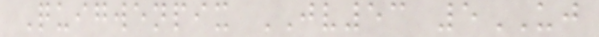Quigwenpix JV53 5UJ
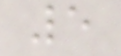5
